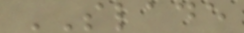SLADE
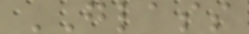GLASS
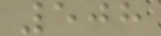508
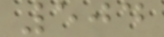504
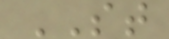ST
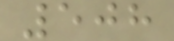508
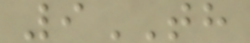9TH
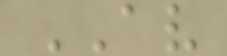AV
